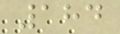184
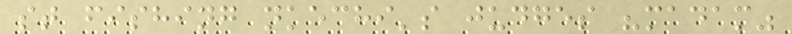st fishing nkechi's judges "madam"
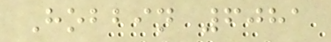Hobbin 6081
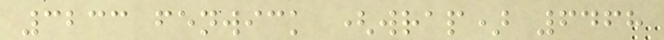3233 fenwick (wrap) 6468
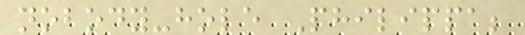nobody-hole Philippa;
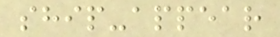ship-appear
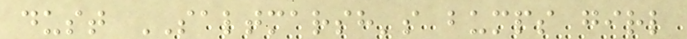dust SALTMARSH's bumps girl
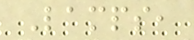Lamps,
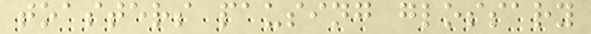toasters pausing glossary
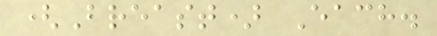(Breast) Each.
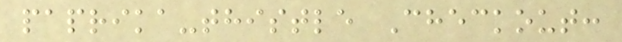paprika-thistle Checkout:
